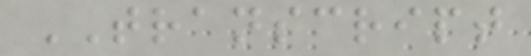TRANSCRIPT
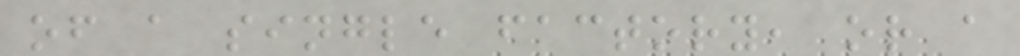of a single factory, or a
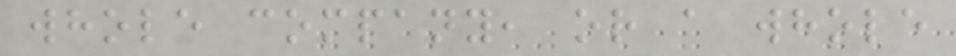whole company, or a whole
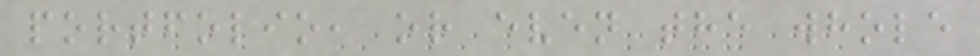portfolio, or even the whole
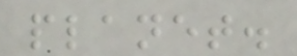planet.
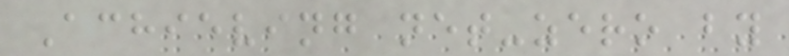Achieving net-zero by
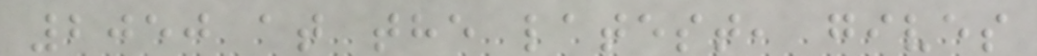2050 at the latest, gives
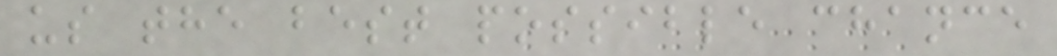us the best possible chance
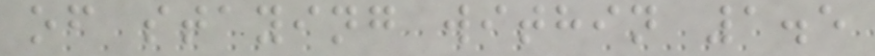of staying within 1.5
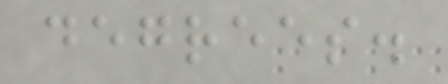degrees.
